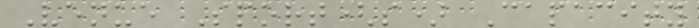Venue Sport(s) Capacity
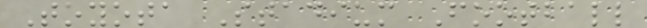Toyota Stadium Football
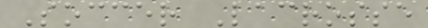Soccer Lacrosse
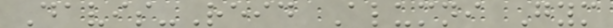Davis-Reid Alumni Gym
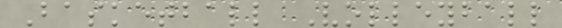Basketball Volleyball
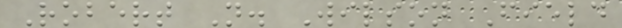Robert N. Wilson Field
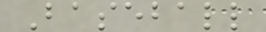Baseball
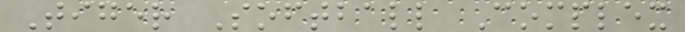Tiger Softball Complex
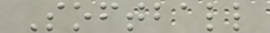Softball
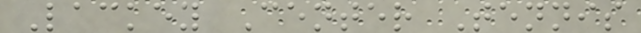Lackey Center Tennis
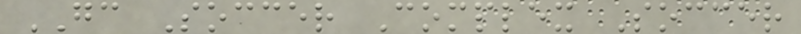GC Soccer Complex Soccer
